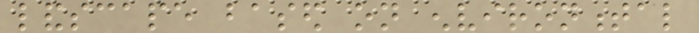landscape based on environmental
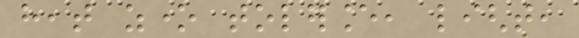heat zone tolerance, light,
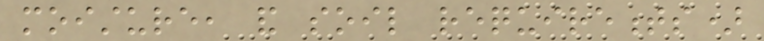moisture, and soil requirements)
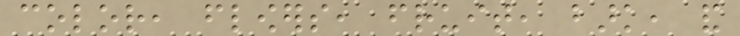color, flowers, fruit, bark, and
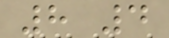8 4
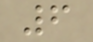6
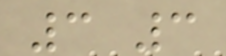3 3
